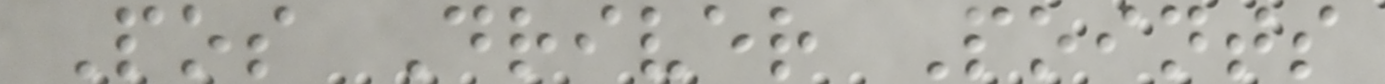Pos Driver Points
